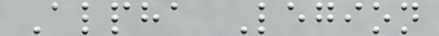Alpha Legion
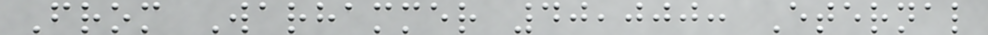From Warhammer 40,000: Eternal
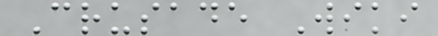Crusade Wiki
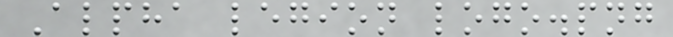Alpha legion logo.png
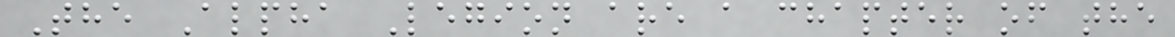The Alpha Legion are a chapter of the
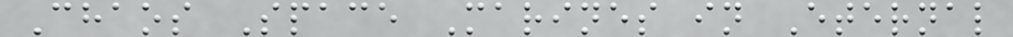Chaos Space Marines in Eternal
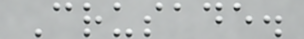Crusade.
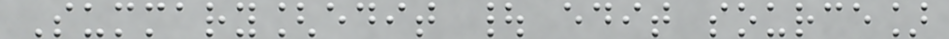Summary[edit | edit source]
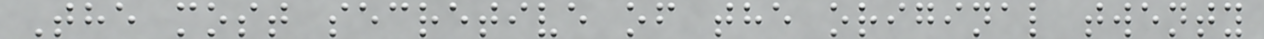The most secretive of the original twenty
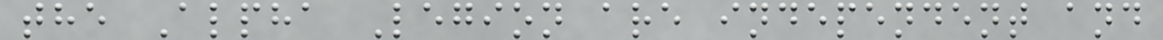the Alpha Legion are independent and
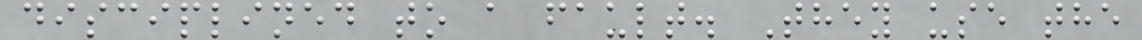disciplined to a fault. They use the
